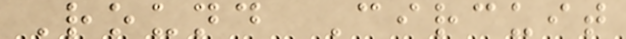Round Circuit
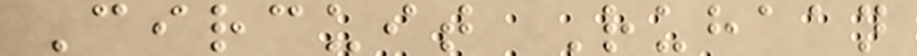Circuit Ruhaan
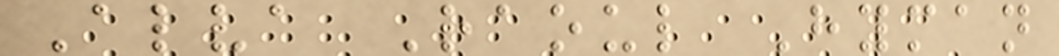Alva Raoul Hyman
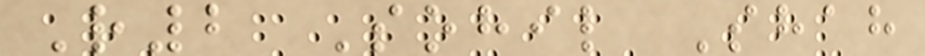R2 Sohil Shah
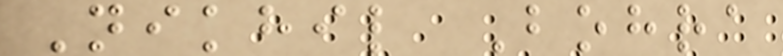Nikhil Bohra
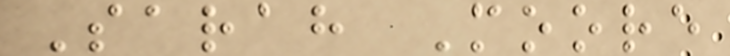Sarah Moore
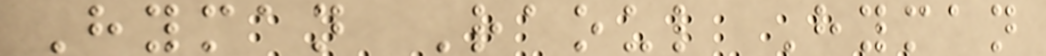Hyman Raoul Hyman
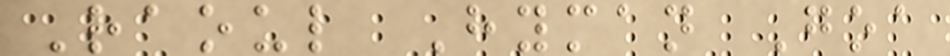Raoul Hyman Goa
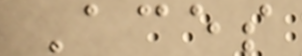Aces
